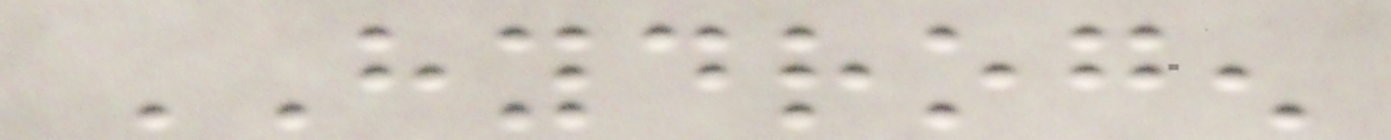HYDROGEN
